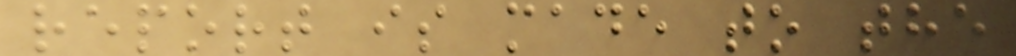report is made to the
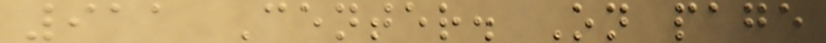911 Center. On page
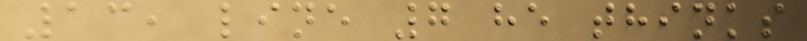13, line 7 he thinks
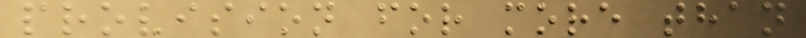provision for more than
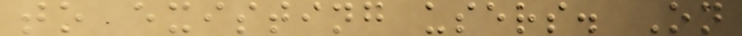to existing users. On
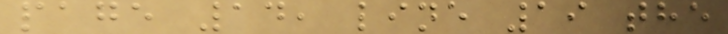page 14, line 19 the
